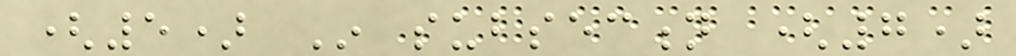(5) In subsection (7)
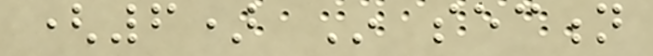(6) In section
